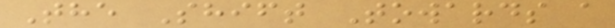The Shift Towards a
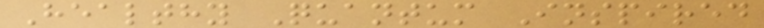Healthy Quantum Inspired
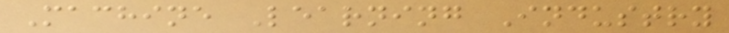Machine Learning Industry
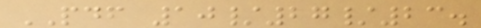PDF 10/27/23.
